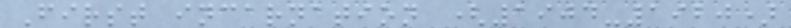First incarnation (1904-1920)
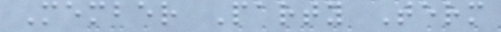Member Party Term
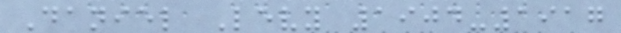Daniel Levy 1904-1917
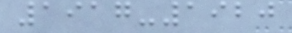1917-1920
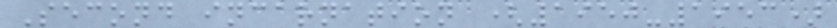Second incarnation (1950-1953)
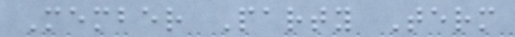Member Party Term
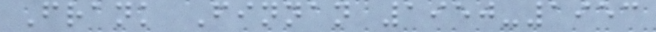Frank Finnan 1950-1953
